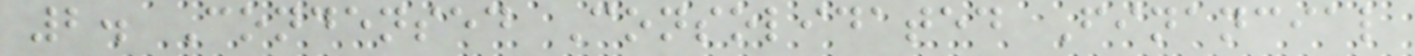2. Condensed Consolidated Financial
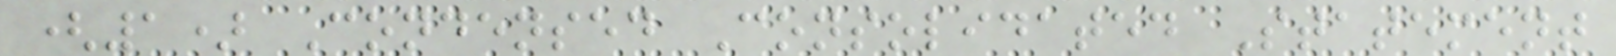(1) Condensed Consolidated Statement
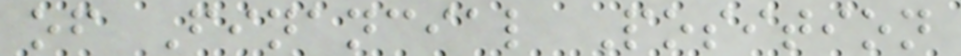of Financial Position
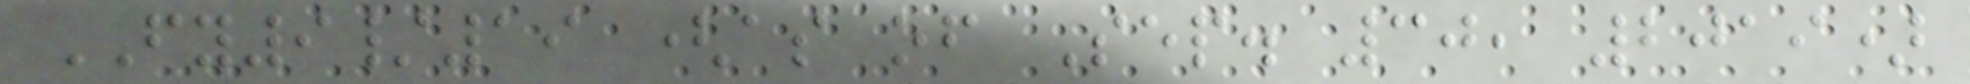FY9/19 (as of Sep. 30, 2019)
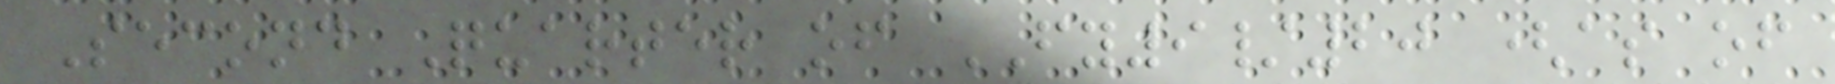Second Quarter of FY9/20 (as of
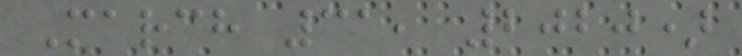March 31, 2020)
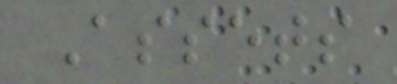Assets
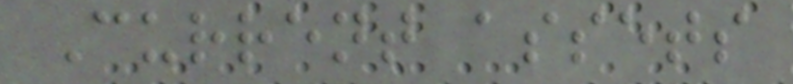Current assets
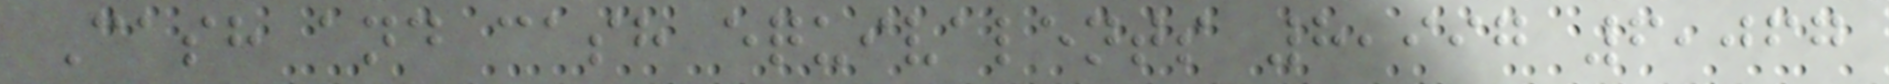Cash and cash equivalents 8,997 6,067
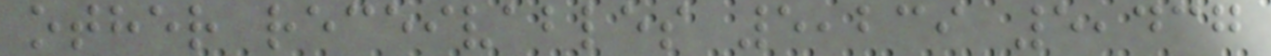other receivables 5,239 5,437
